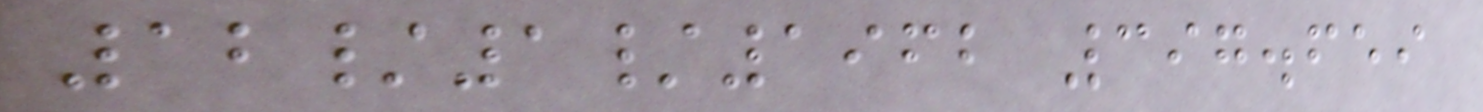12/1/1962 397.659
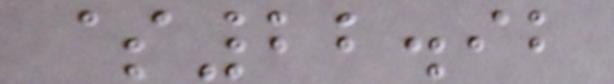$22.92
